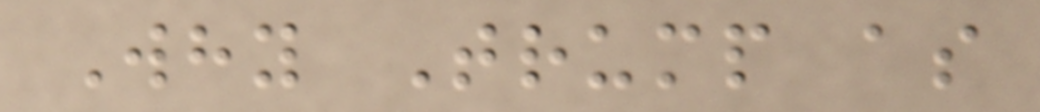Why Trump as
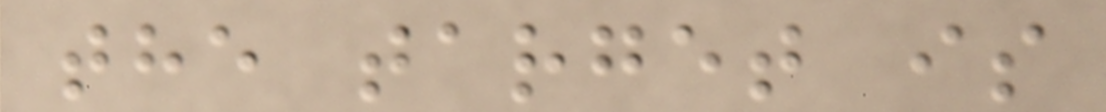the target is
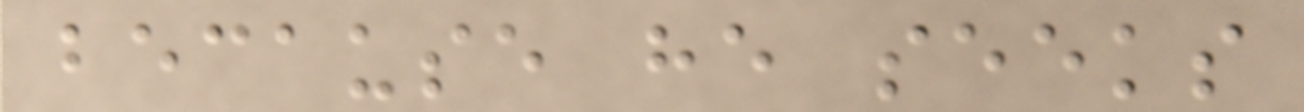because he seeks
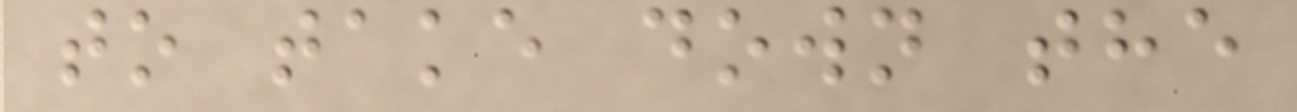to take down the
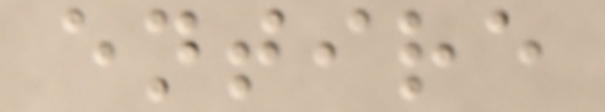entire
